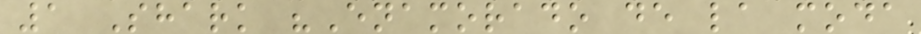1 Shark "Enamorado de la moda
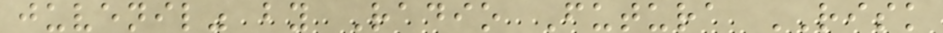juvenil" by Radio Futura RISK
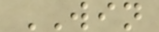WIN
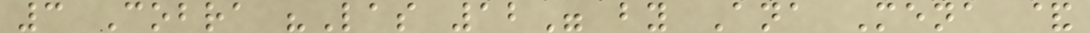3 Cobra "Las 12" by Ana Mena &
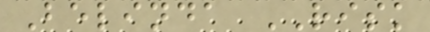Belinda RISK
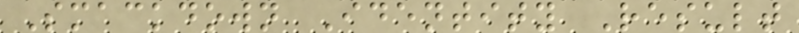Smackdown Identity Result
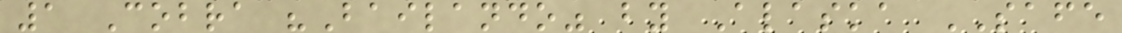1 Cobra "Bailando" by Alaska SAFE
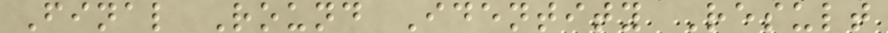Final Round Identity Result
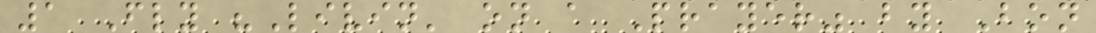1 Fly "Livin' on a Prayer" by Bon
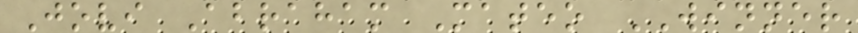Jovi Abraham Mateo WINNER
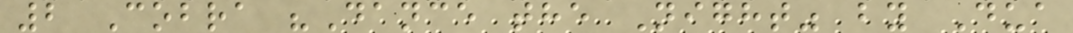2 Cobra "Dance the Night" by Dua
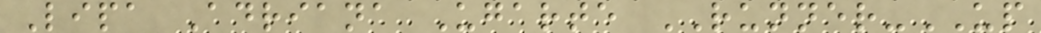Lipa Adriana Ugarte RUNNER-UP
